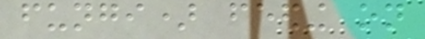fungi) feeding on
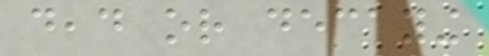dead or decaying
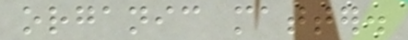organic matter.
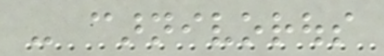- carnivorous
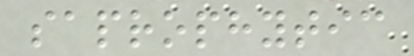saprophytic
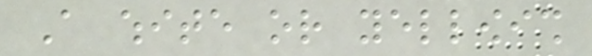A white or yellowish
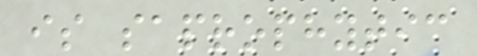is saprophytic
